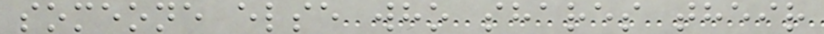someone else who shares their
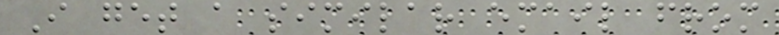I get a similar email from
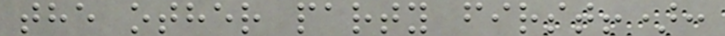the other party first!):
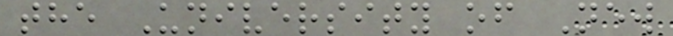the University of New
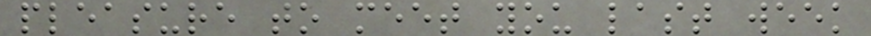pleasure to meet you last week
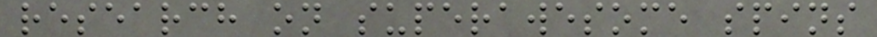research on superawesome spins
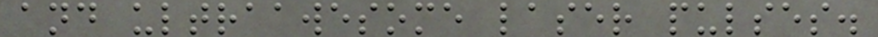and ultraawesome laser pulses.
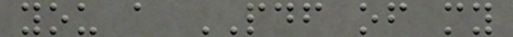you a PDF of my
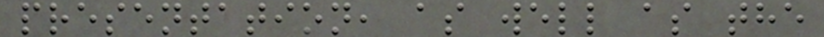presentation, as well as the
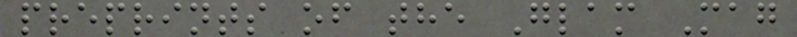preprints of the Glam Mag
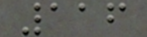116
